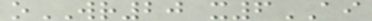oWR20 x6AI
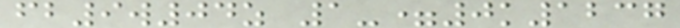fb9w04z 1-=0k1237
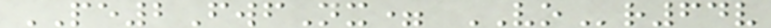PE2FwfNx= VOr64v
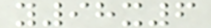y98x6
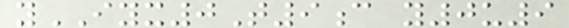yIYX0T9c y0u9
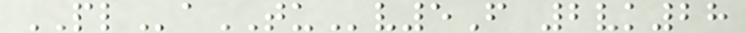PLaTUv5F 2vk28
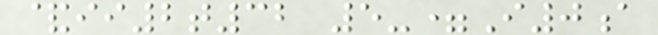&ii2t32 5-=I0a
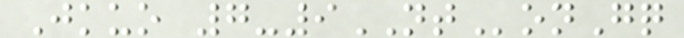Jkuo 7-9NTonGq
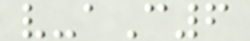v-aC6
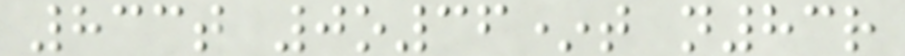833t 0o36*t n83r
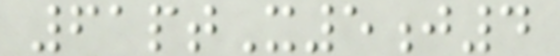61ptX5j4
